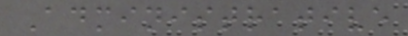Administrative
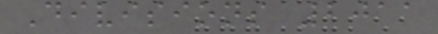Divisions 2011
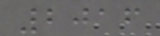2016
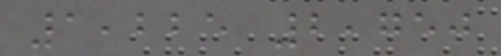1,225 2,750
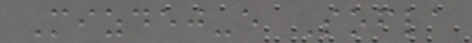Mizdej-e Sofla
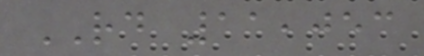RD 11,053
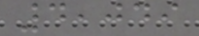4,049
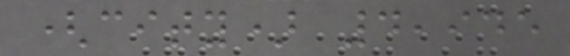(city) 4,945
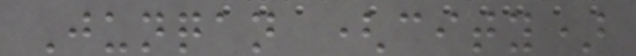Junqan (city)
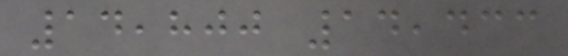14,800 14,433
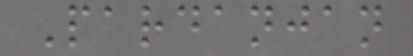Pardanjan
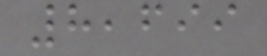8,699
